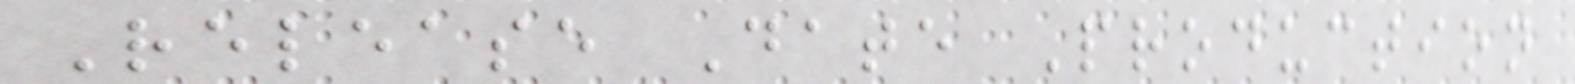Release Date Production
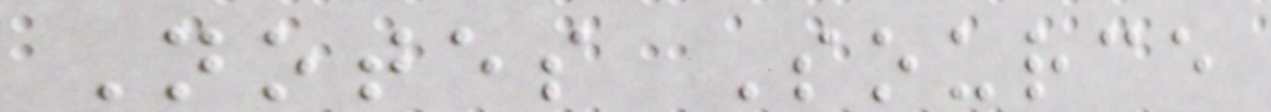Notes Source
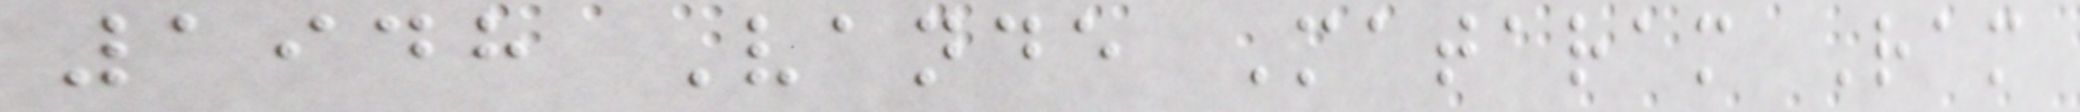1948 Vande Mataram Ram
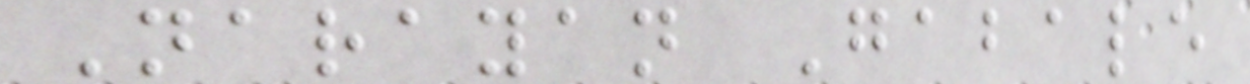Narayan Gabale
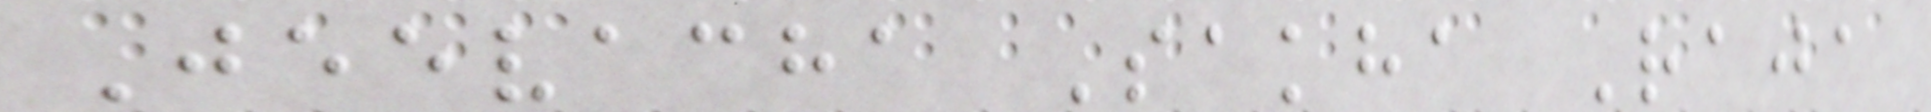Jeevacha Sakha Raja
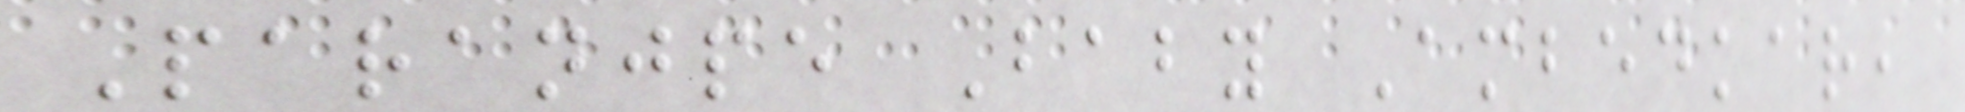Paranjpe Baby Ambedkar,
